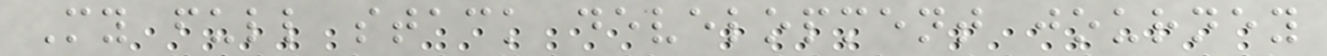My full stack development journey
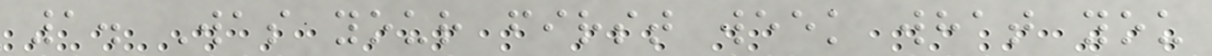1. Was your first week what you
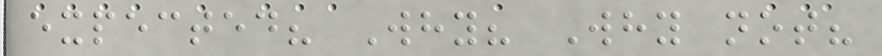expected? Why? Why not?
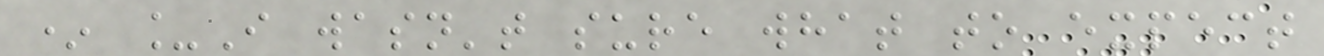* _I wasn't sure what to expect
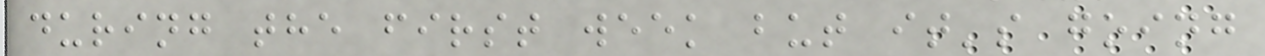during the first week but it's going
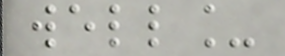well_
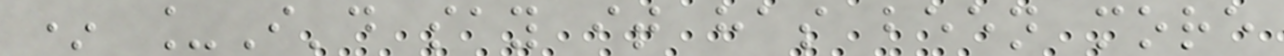* _I'd say it has been more
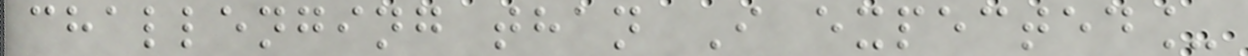challenging than I expected_
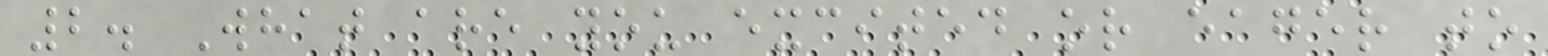2. What are you excited or eager to
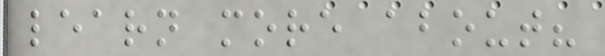learn more about?
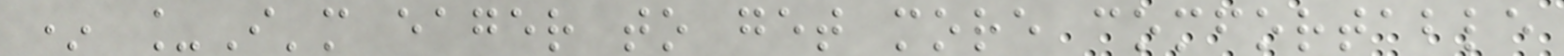* _I'm eager to get more comfortable
